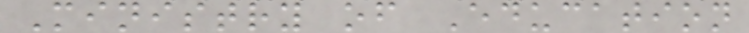Ministry of Education
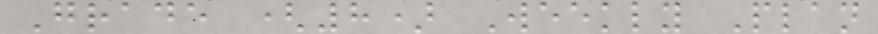Grade (8) Weekly Plan
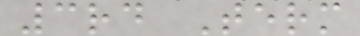3rd Term
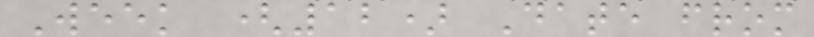Week (12) Date from
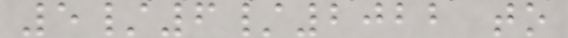5/6/2022 to
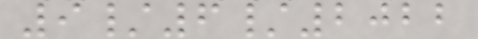9/6/2022
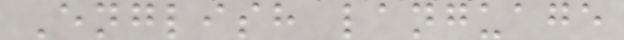English language
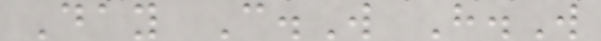Day C.W H.W
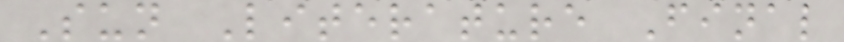Sun Literature Final
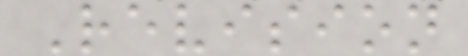Revision
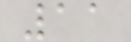11
